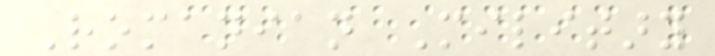Romanian Military
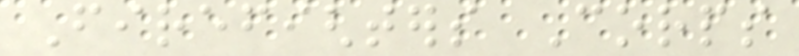Firefighters Corps
